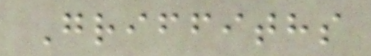Griffiths
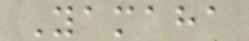Yamaha
